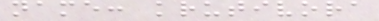name: krutivora
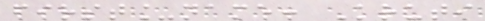first_name: Kruti
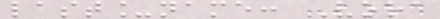last_name: Vora
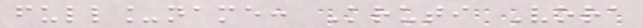full_name: Kruti Vora
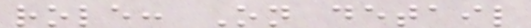role: On detail
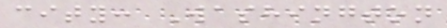city: Washington
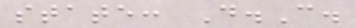state: D.C.
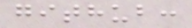github:
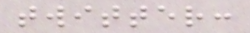twitter:
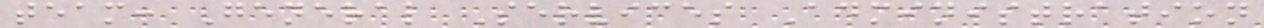team: General Services Administration
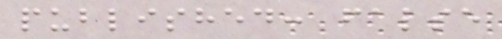published: false
